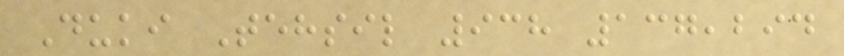Duki Tehsil 938 137,294
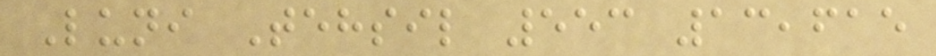Luni Tehsil 553 13,615
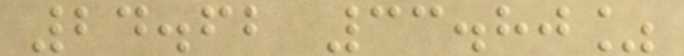24.62 33.80%
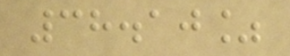38.10%
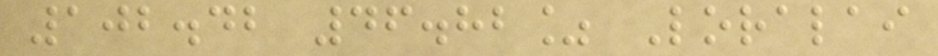102.42 46.82% Loralai
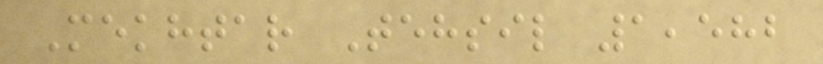Mekhtar Tehsil 1,582
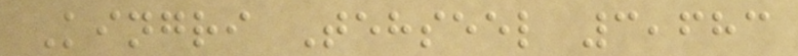Kingri Tehseel 3,683
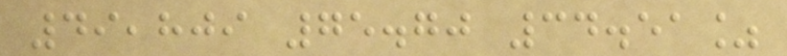49,809 75.70 34.51%
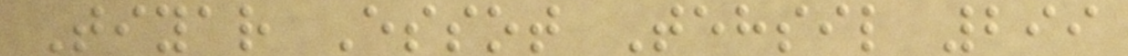Tiyar Essot Tehsil 299
